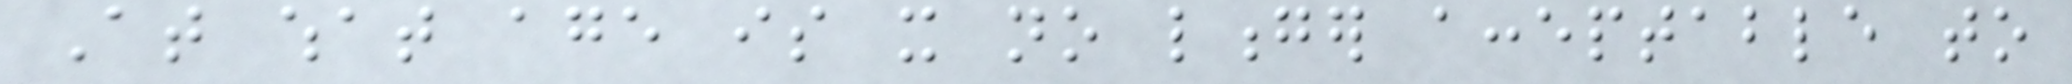At what age is it no longer acceptable to
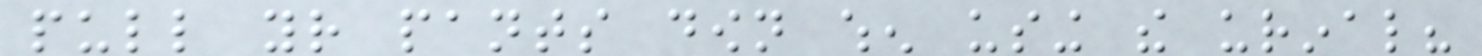pull your pants down when using the urinal?
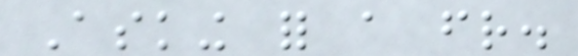Asking for a friend.
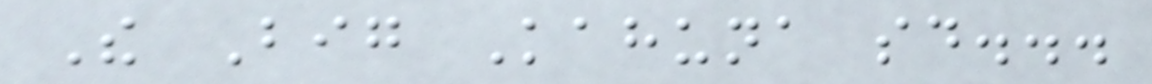The Big Kahuna said...
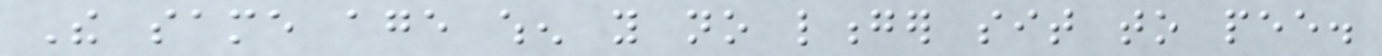The same age when you no longer sit to pee.
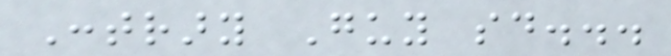Contrary Guy said...
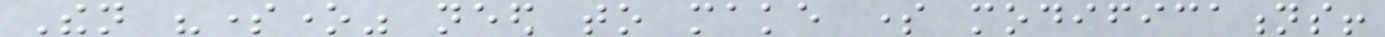Then "someone" need to make some modifications!
